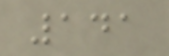141
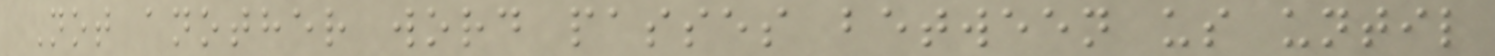Not another word passes between us until
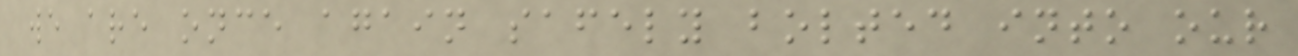we are once again safely bolted into our
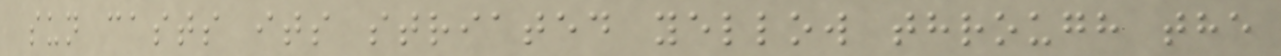sun casts its striated yellow through the
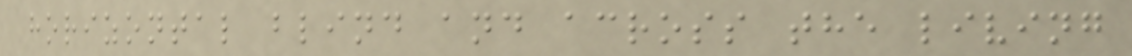horizontal blind and across the living
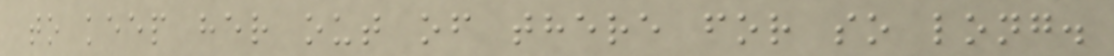to keep her out of there for so long.
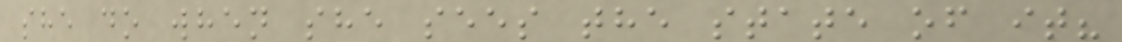she do when she sees the state of it?
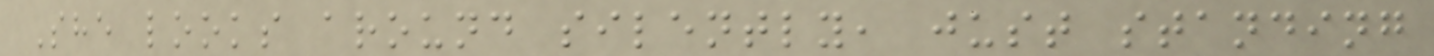She looks around silently, just standing
